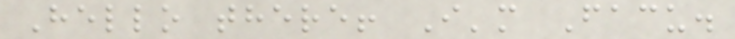Hello there! I'm Facu.
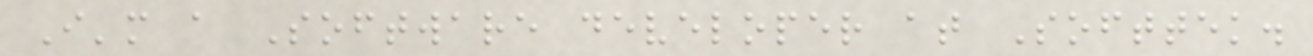I'm a Software developer at Softtek.
